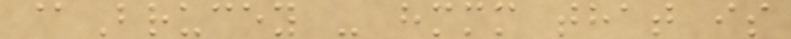@Brucey - hmmm that is
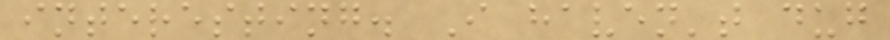interesting. I haven't dug
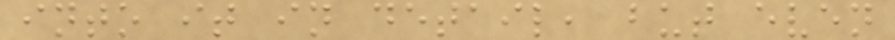into it in detail, but even
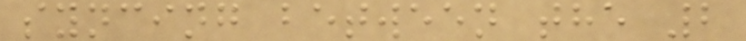syncing between the 2
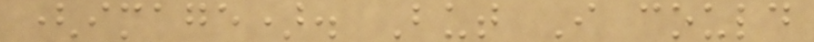(image). But I could
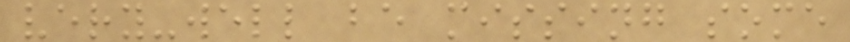very-well be missing some
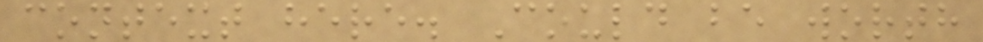context here. Could be worth
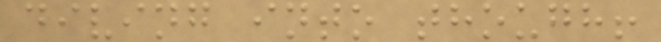diving into though!
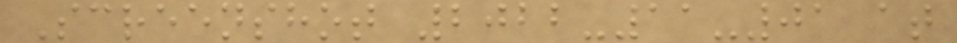Screenshot 2022-11-01 at
